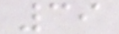39
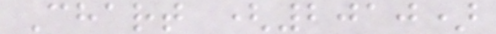Chart (2010)
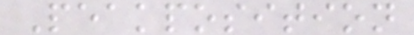Peakposition
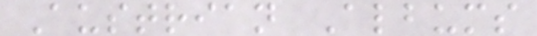Austrian Albums
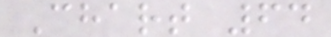Chart 64
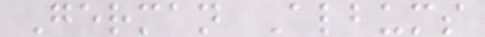German Albums
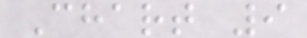Chart 9
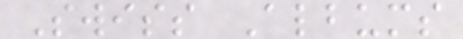Swiss Albums
